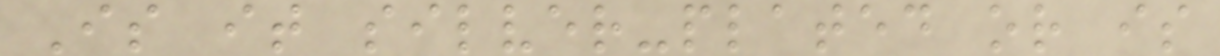Is it silver-plated or is
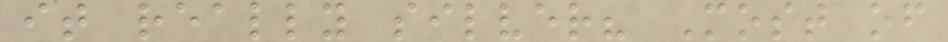it really silver? Most of
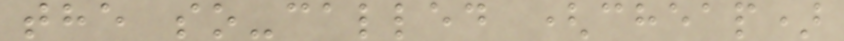the so-called (cheap)
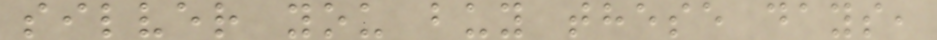silver you buy these days,
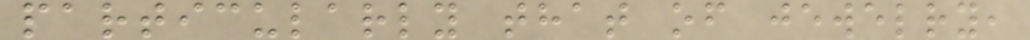particularly that of jewelry,
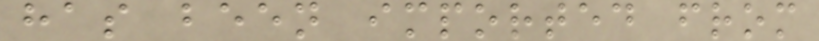has been imported from
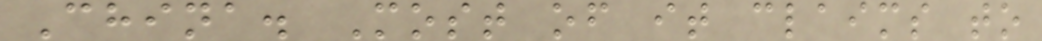China. Most of it claims to
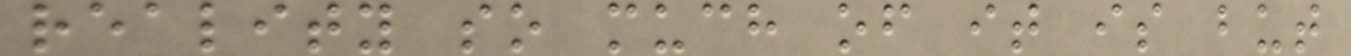reality so much of it is but
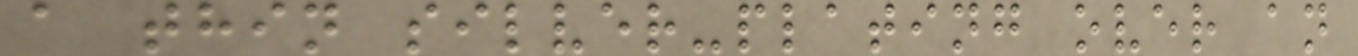a thin silver-plating over an
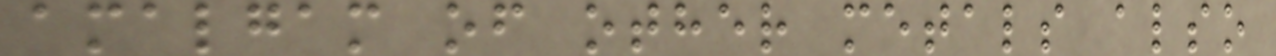amalgam of other metals also
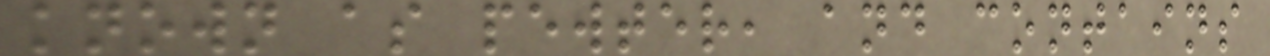known as pewter, and contains
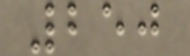250
